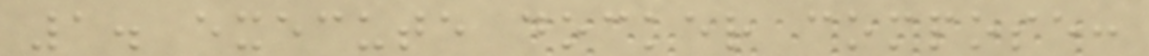1. execute docker compose:
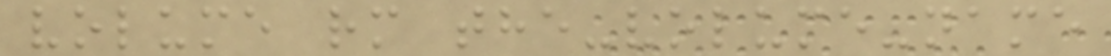volume rm the-volume-name
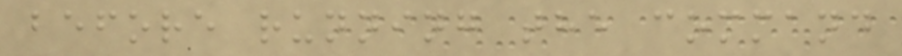before running the command
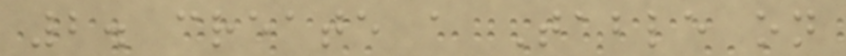2. create a Table on
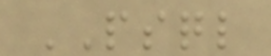PSQL
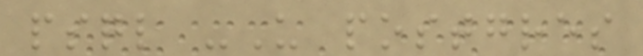psql -U postgres
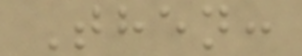Then:
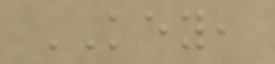KEY,
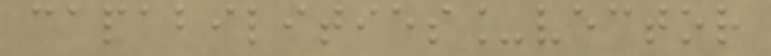capabilities_vector
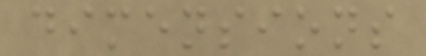dimensions
